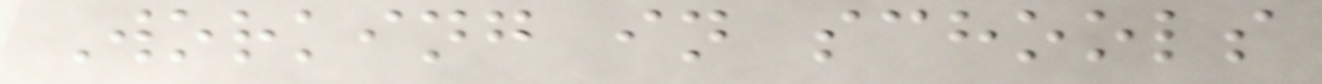Working in schools
